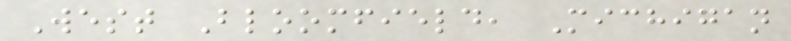West Bloomfield, Michigan
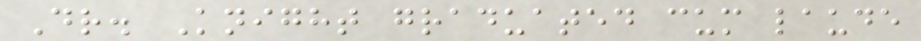Dr. Knight graduated cum laude
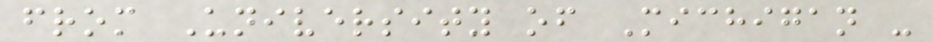from University of Michigan -
